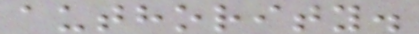authority.
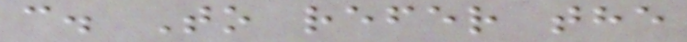c. To refer the
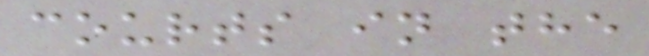courts in the
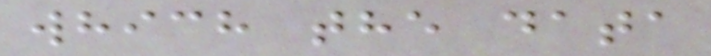which the data
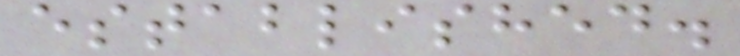established.
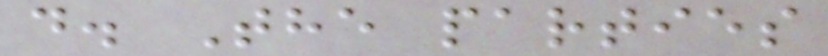d. The parties
